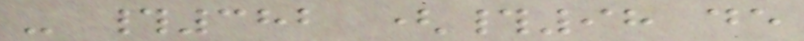- #382 (#98 de
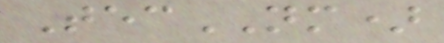TecNM)
